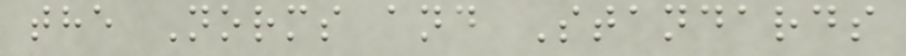the Norms and Standards
